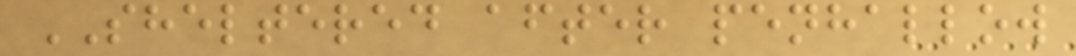SHELTERED after penhallow
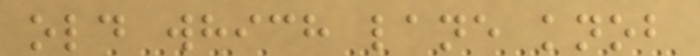old which lane knob
